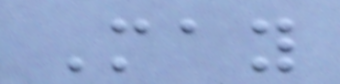May
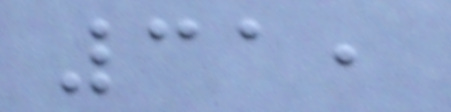31,
